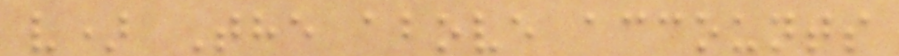v) The above accounts
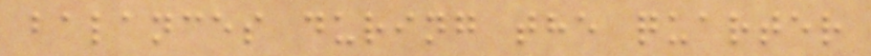balances during the quarter
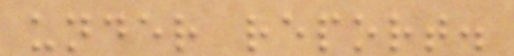under report.
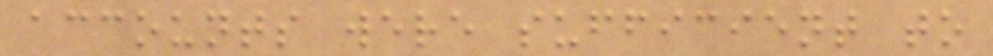accounts were sufficient to
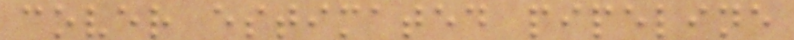cover estimated pipeline
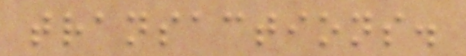transactions.
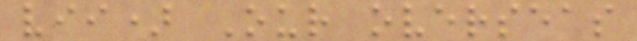vii) Our overseas
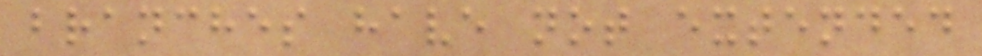branches have not extended
